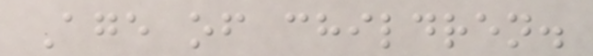Age of children.
